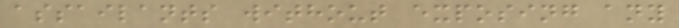assailants without exposing any
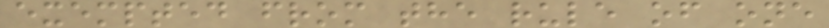exempted from the rule of one
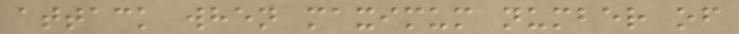attack when maximum number of
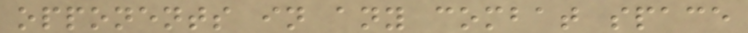opponents in any combat space
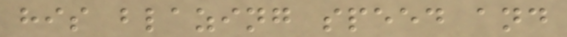his blazing speed and
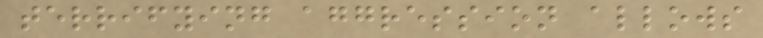terrifying aggression allows
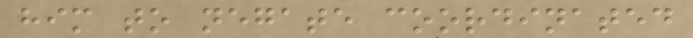him to negate coordinated
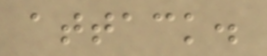attack.
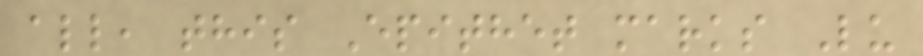all, this Epithet marks Lu
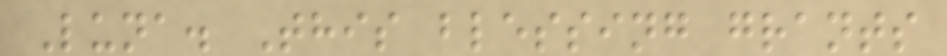Luna. This blessing grants
